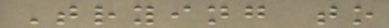Trying to
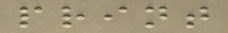print
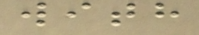with
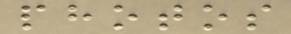photos
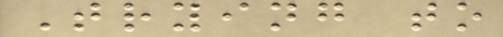Trying to
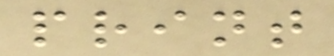print
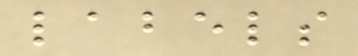labels
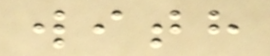with
